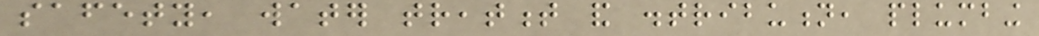safety, water treatment and distribution, plumbing
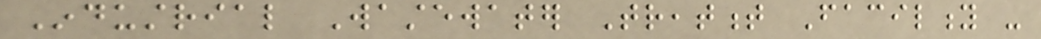Industrial Wastewater Treatment Facility -
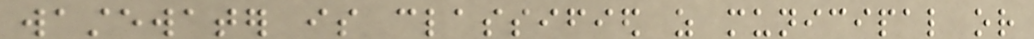wastewater is classified as municipal or
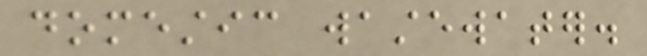domestic wastewater.
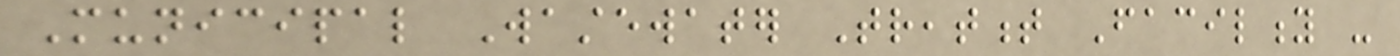Municipal Wastewater Treatment Facility -
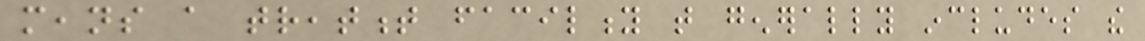means a treatment facility that generally includes the
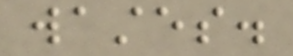wastes.
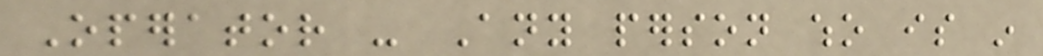Operator - Any person who is in
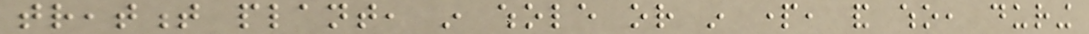treatment plant, in whole or in part, and who, during
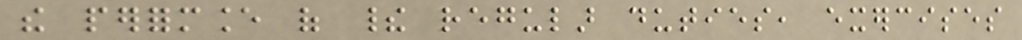the performance of their regular duties, exercises
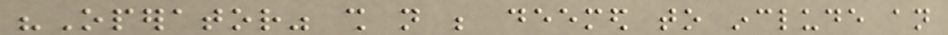"Operator" shall not be deemed to include an
